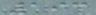193
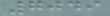7049
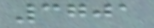3701
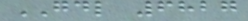GDL 6827
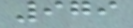979
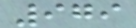979
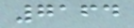7164
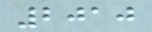2010
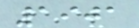1901
